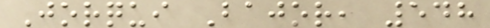Jorqui Bajor, 548
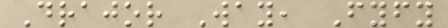Drajor Way, Fyfy
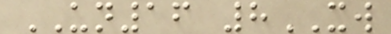UN16 8XW
